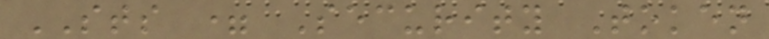STS = Security Token
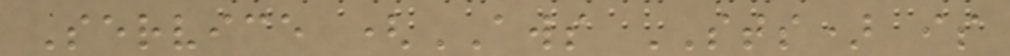Service (AWS STS) is
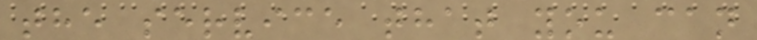the service that you can
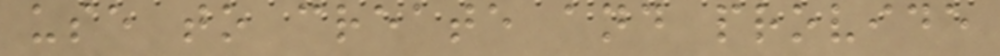use to create and provide
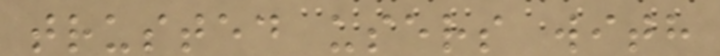trusted users with
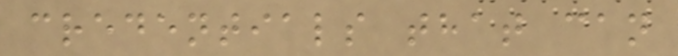credentials that can
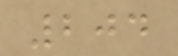204
